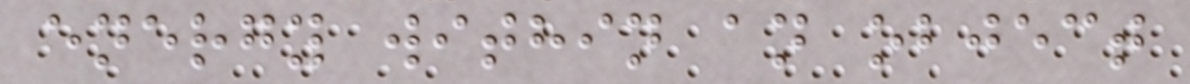energy within an object
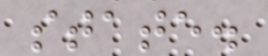state.
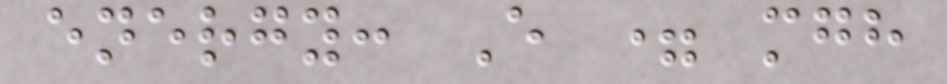energy: E = mgh
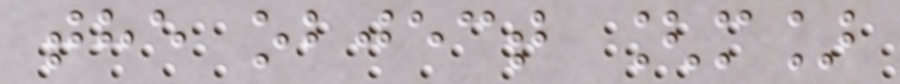the object [m]
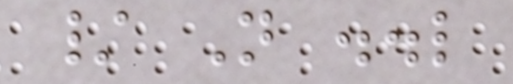/ N ..l
